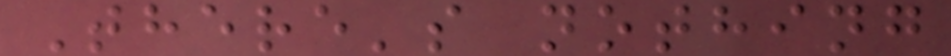There's nothing
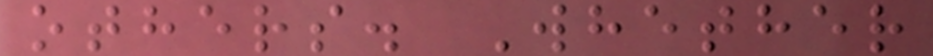others. Whether
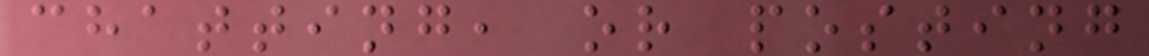chatting, or posting
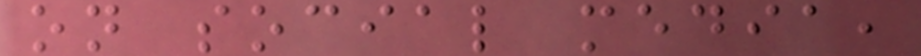on social media,
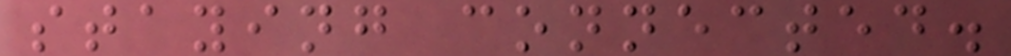staying connected.
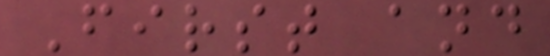First and
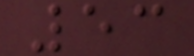53
